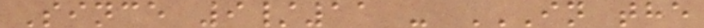Since 9/11 - IN THE
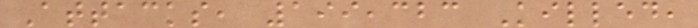Attacks, 199,323 Killed,
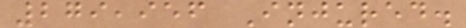279,956 Injured.
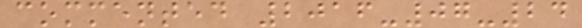commented 2016-07-24
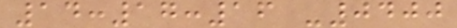14:17:16 -0400
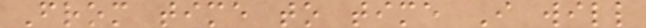From time to time I will
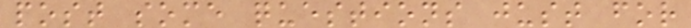post some questions just for
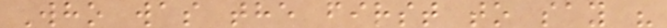Who was the first to say "
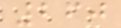260
